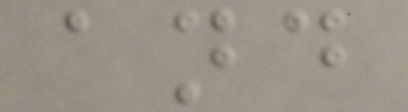and
